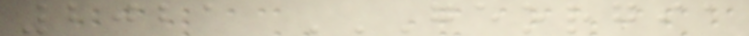2021 GEORGIA
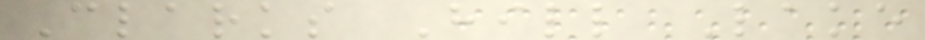Clarks Hill Lake
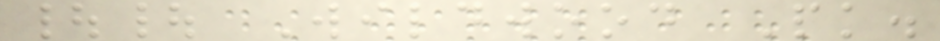|| Wildwood Pk.
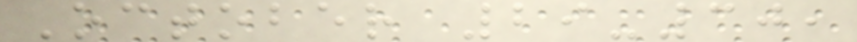October 29-30,
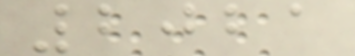2021
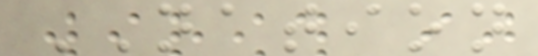NATION
